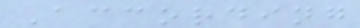According
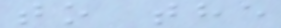to the
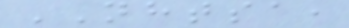NHTSA,
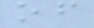of
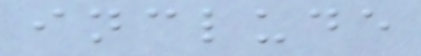include
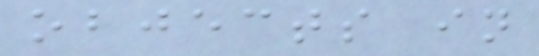objects in
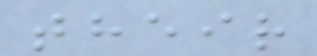their
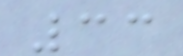33
